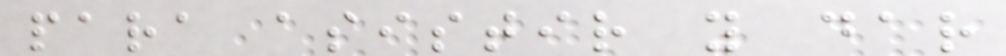para asistir y dar
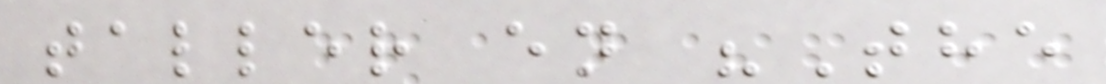taller en "The
